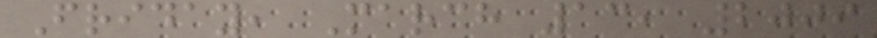Friday, March 13, 2009
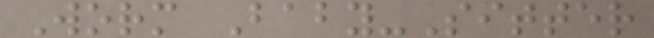Worm Baby-Sitter
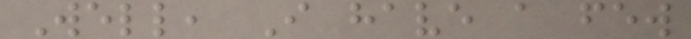Well, I have a few
